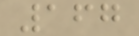167
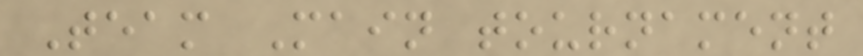Team Main tournament
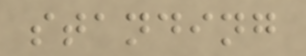standing
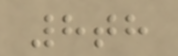8th
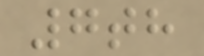7th
